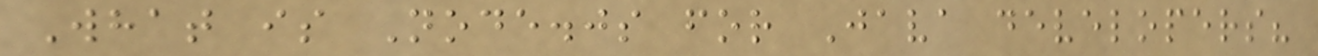What is Node.js for Java developers?
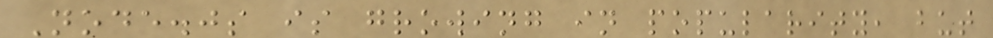Node.js is growing in popularity, but
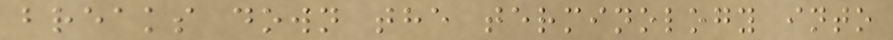breaks down the terminology into
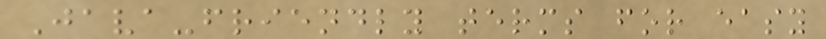Java-friendly terms for easy
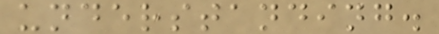understanding.
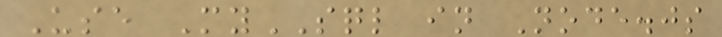Use MySQL in Node.js
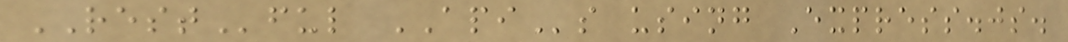RESTful APIs using Express.js.
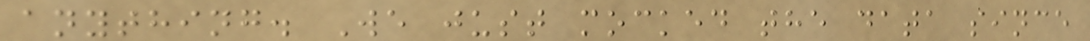anything. We just mocked the data since
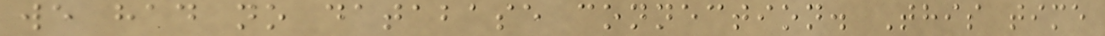we had no database connection. This time
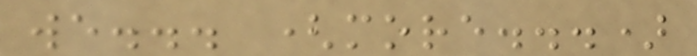we... (more...)
